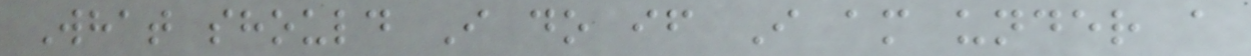What should I do if I am under a
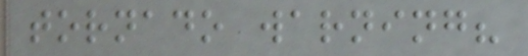tornado warning?
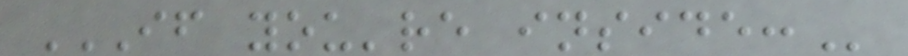IF YOU'RE INSIDE:
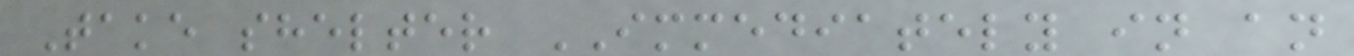Take shelter IMMEDIATELY in an
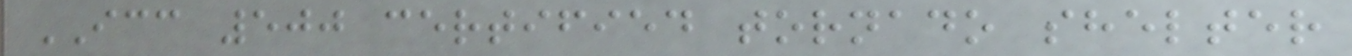ICC 500 certified tornado shelter
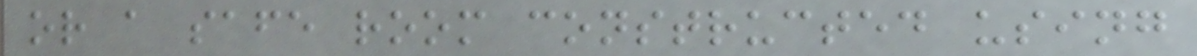or a safe room constructed using
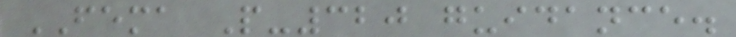FEMA P-320 guidance.
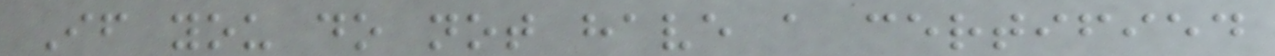If you do not have a certified
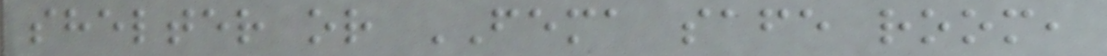shelter or FEMA safe room,
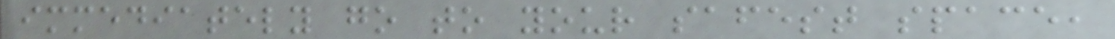immediately go to your safest space,
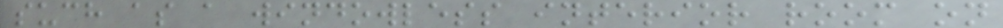such as a windowless interior room on
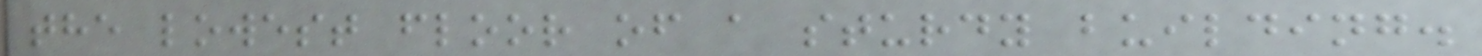the lowest floor of a sturdy building.
